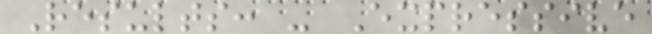Results: - Expressive
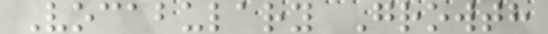Vocabulary Growth
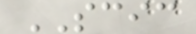SCIC
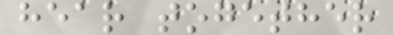hear together
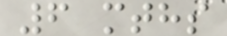6 mths
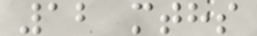12 mths
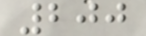200
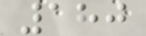180
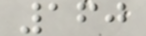160
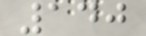140
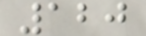120
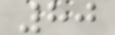80
